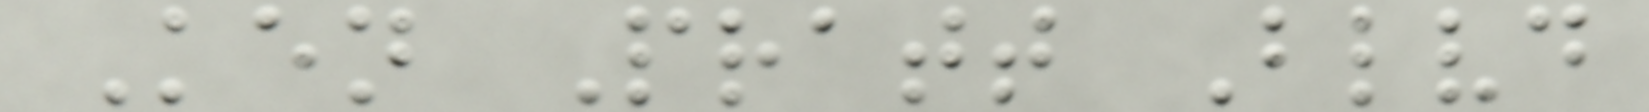Ken Pratt Blvd
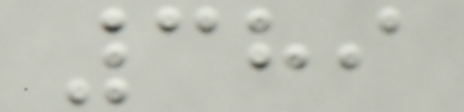389
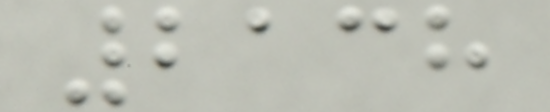2138
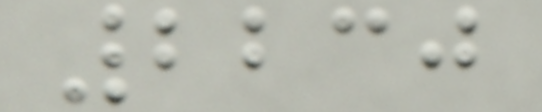2230
